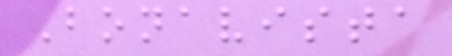Bonavista
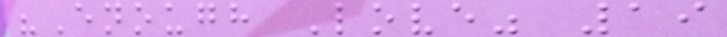"Enough Love" 19
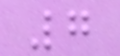7
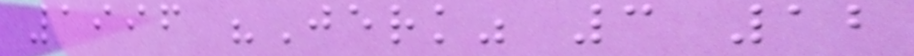1996 "Jerk" 3 12
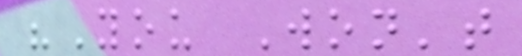"You Won't
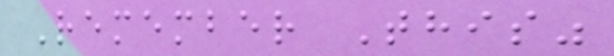Remember This"
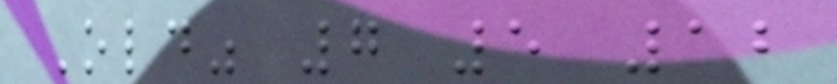Old" 7 5 12
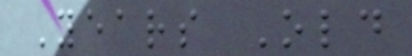Years Old
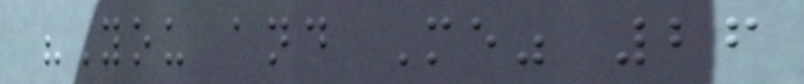"You and Me" 26
